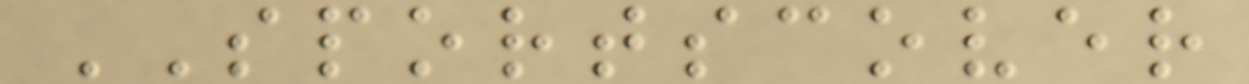SPORTSCOVER
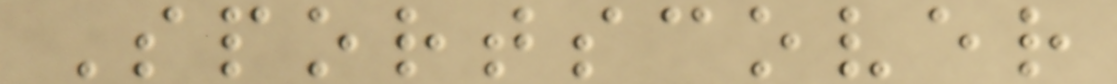Sportscover
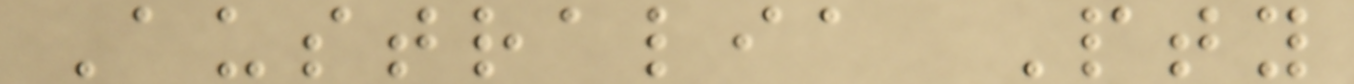Australia Pty
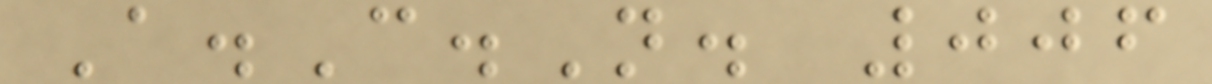A.C.N. 006
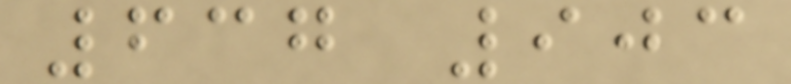637 903
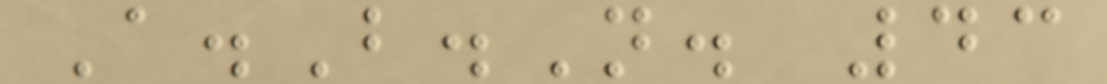A.B.N. 43
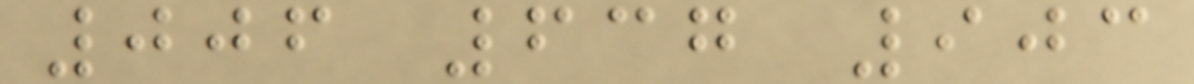006 637 903
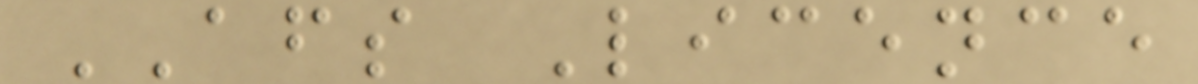AFS Licence
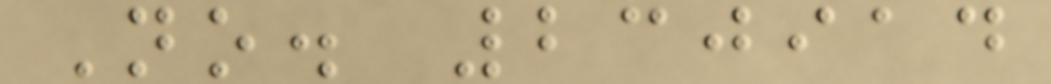No. 230914
